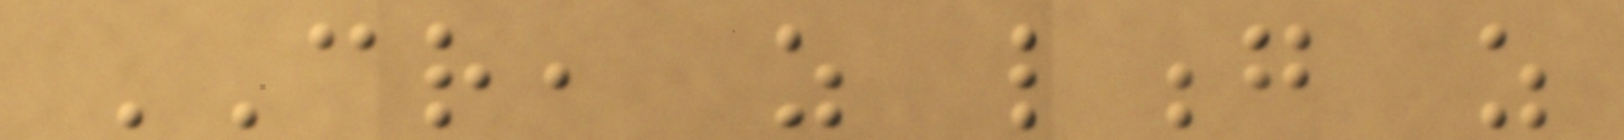CR, as long as
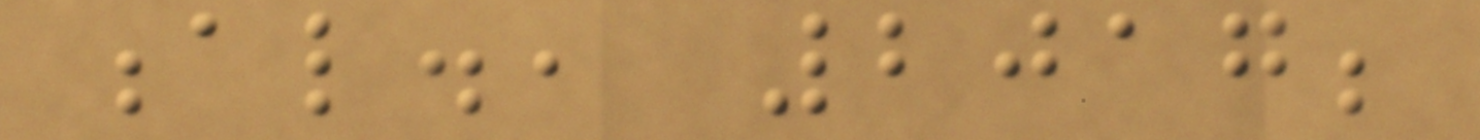al., 2017;
